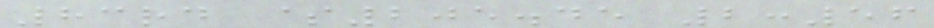83rd $205.45 2:56
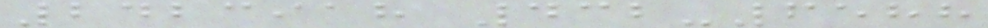2423918 432-6588
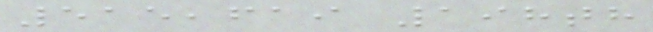515,619 198th
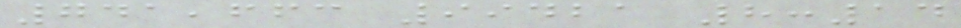741,663 99421 8:14
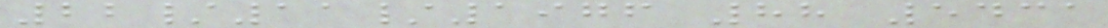22/11/1976 88 5431
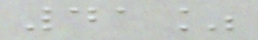41%
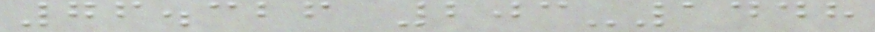76.326 203-1448
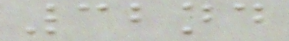32nd
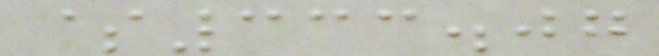$333.07
